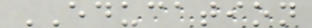EDUCATION
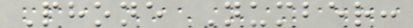Phone Number:
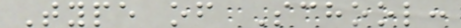Type of School:
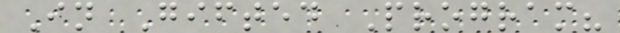In Gifted Program?
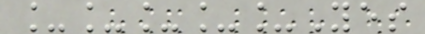_____Yes
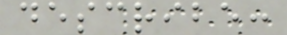describe:
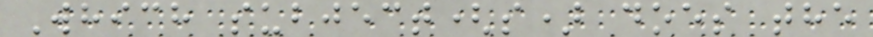Which subject(s) does the
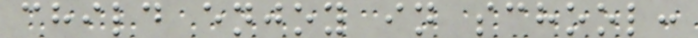child enjoy in school:
